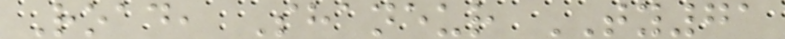Road, Shaneur TY71
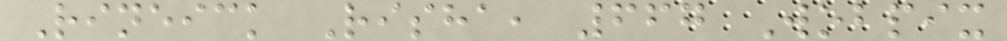Rineick Risha, 667 Wobpix
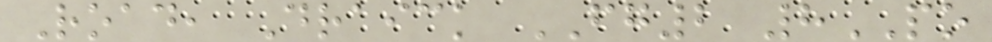Road, Draick FG2 8PO
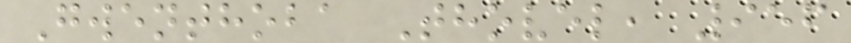Gwenthoba Thovel, 956
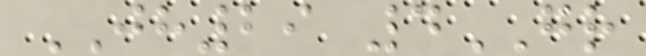JH29 4GR
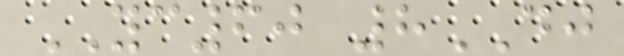YC60 8DJ
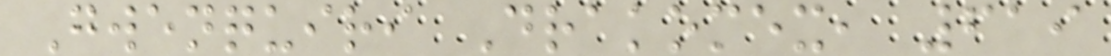Gwenquiri Drakomex, 619
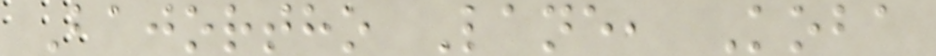Bajortho Lane, Koba
